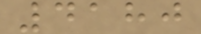4180
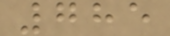785
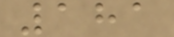181
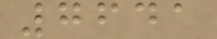7641
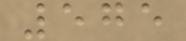575
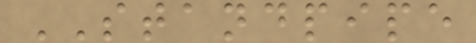STANDPIPE
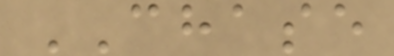CHASE
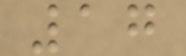17
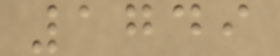1749
